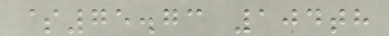$75.73 104th
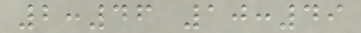2:46 10:49
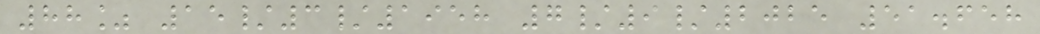88% 15/3/1958 7/9/2025 51.658
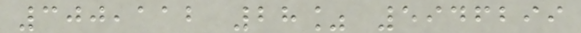300,112 28% 5946299
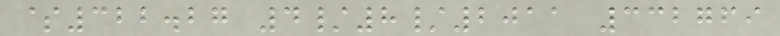$322.27 4/8/2011 332769
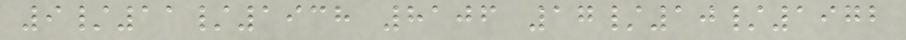9/11/1938 8106 17/10/1972
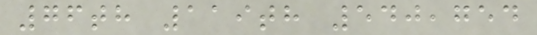76th 119th 540,754
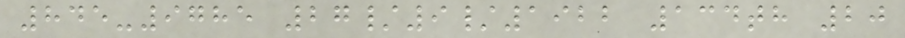845-9785 27/9/1922 134th 20
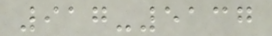917-5137
